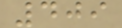409
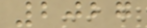2027
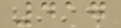417
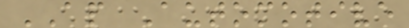AP Automotive
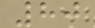80
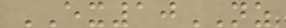EX10NZ
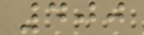400
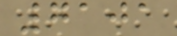7101
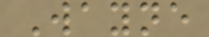Wayne
